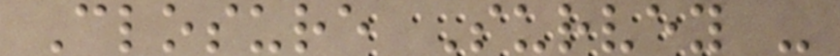Closure Survey -
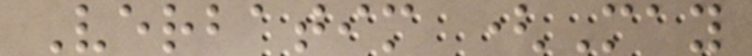Verbatim (May
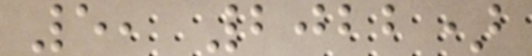5, 2022)
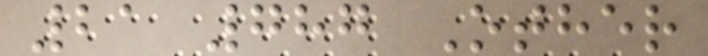21 787 Other
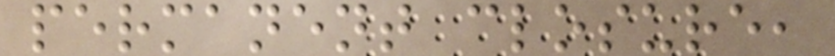permanent closure,
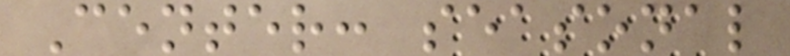Center: seasonal
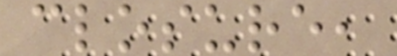closure,
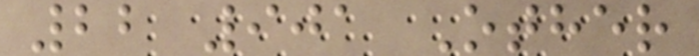22 901 Other
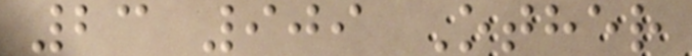23 909 Other
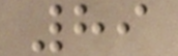89
